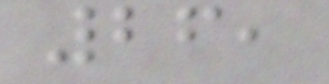26,
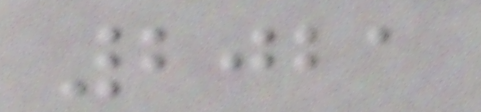2021
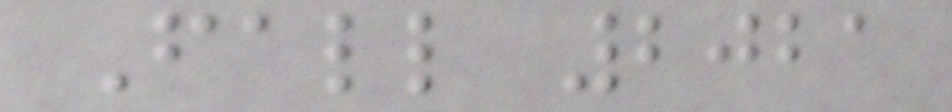Fall 2021
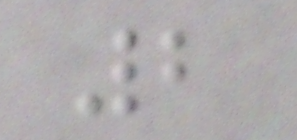2
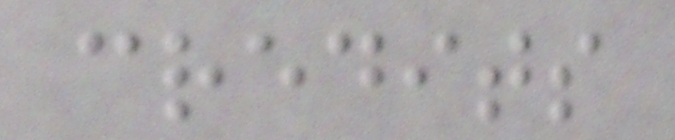credits
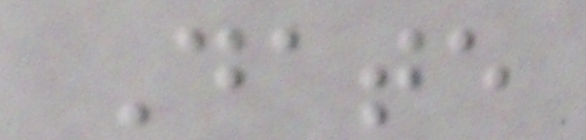Date
